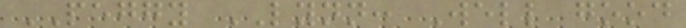PEGGY LYNN: Well good
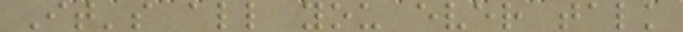It's all you ever talk
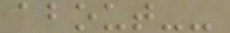about--
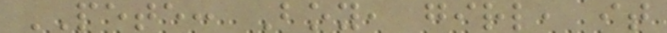PETE: Boy, girl, it
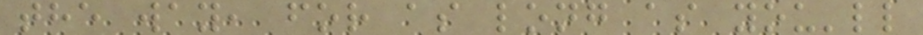the way, for as long as you'll
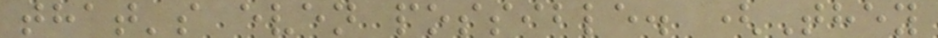that's even possible. (They
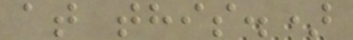at this.)
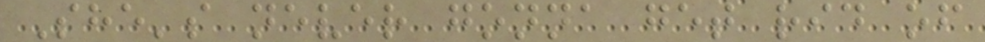She's never gonna get rid of
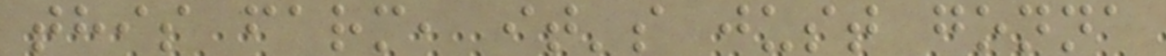this farm, it's just gonna
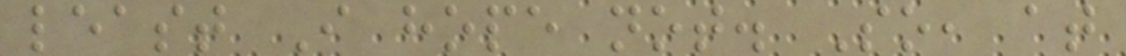least I hope not. So, at
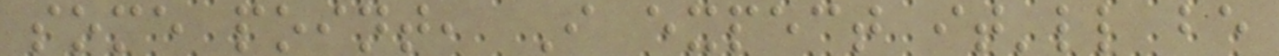some point, I expect it'll be
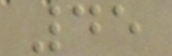45
